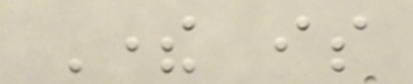There is
